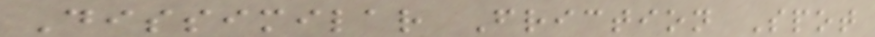Dissimilar Friction Spot
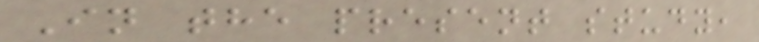In the present study,
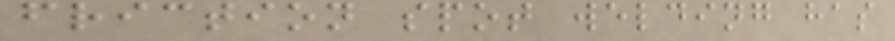friction spot welding has
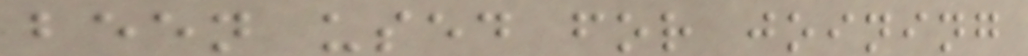been used for joining
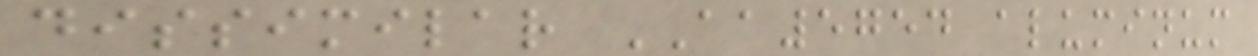dissimilar AA5754 aluminum
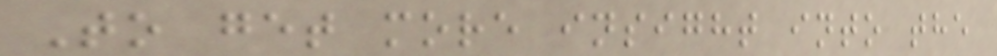To get more insight into the
